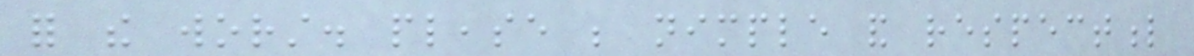for the worst. please be nimple and respectful
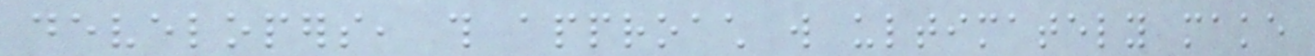developers, this approach will ultimately make
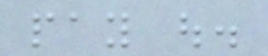pay out.
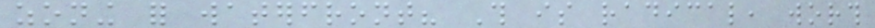zoning for waterfront? This is radical, worth
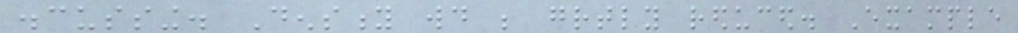discussing. Density would be greatly reduced. Example
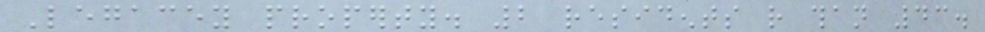Legacey property. 2 residents rather than 43.
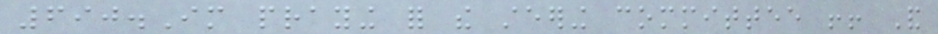690.Im praying for the steering committee !! And
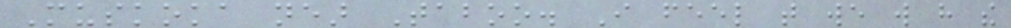Muskoka near Taboo. I feel that we will have the
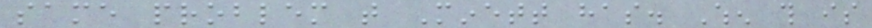same problem that Minett has. When this is
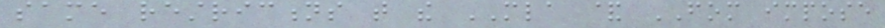same restrictions that the MLA & FOM impose
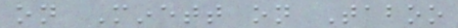on Minett on Taboo
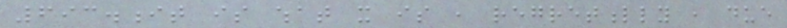693.it is what it is , regretfully , due
